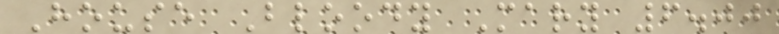House Bloody Mary 6.00
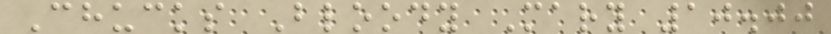Chucks Bloody Mary 10.00
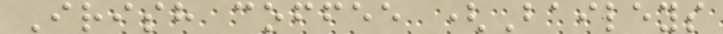Irish coffee (Baileys
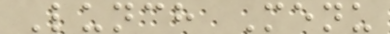Lunch Menu
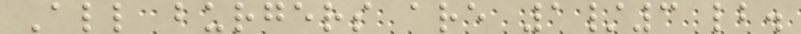All burgers are 1/3 lb.
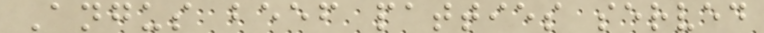Angus beef patties served
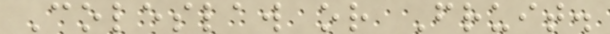Coleslaw or Fruit.
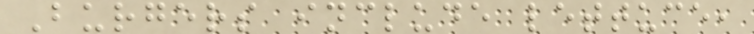Burgers include lettuce,
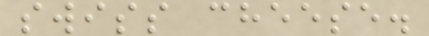swiss cheese.
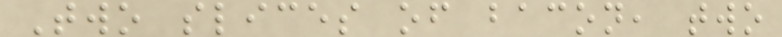Two slices of bacon, two
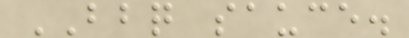BBQ sauce.
